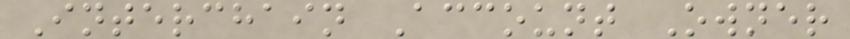Interchain Account Owner
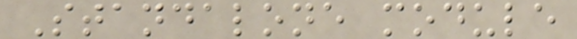Standalone module
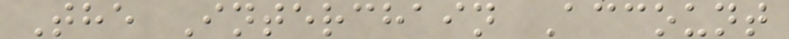The Interchain Account
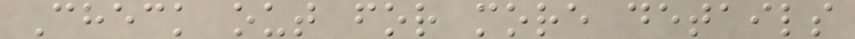Check out for more details
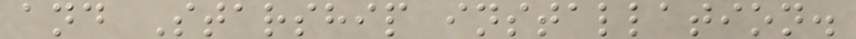and Starship installation.
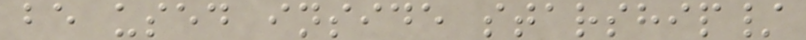be used inside starship/
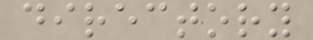directory
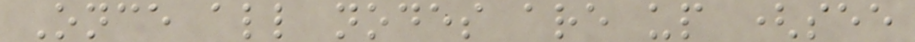Once all nodes are up (see
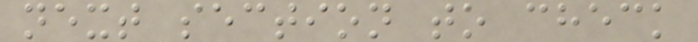next section to check
